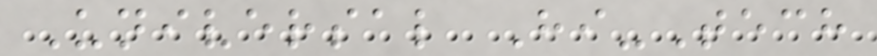Universal Hi-Tech
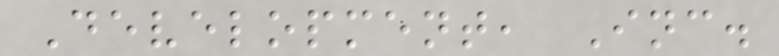Development, Inc.
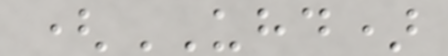(UHD)
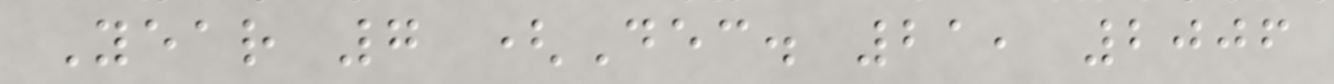Year 7 (Dec. 21, 2006
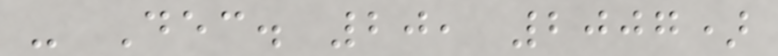- Dec. 20, 2007)
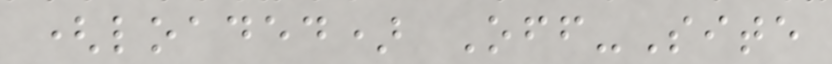(loaded) Off-Site
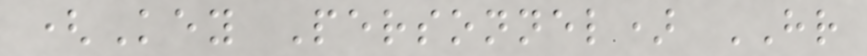(Key Personnel) HR
